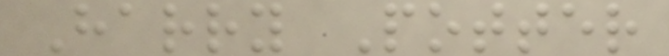Harry Potter
